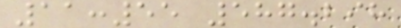11:55 587.298
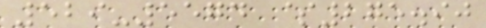529-5574 $275.90
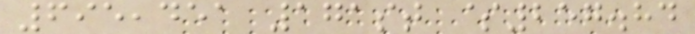695,451 171st $257.84
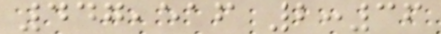447,516 2:36
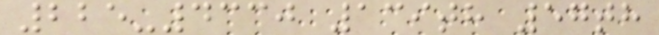225-4330 139th 57th
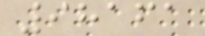98161
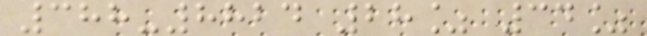388-8824 28% 34%
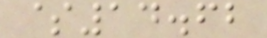$14.62
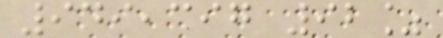949,397 92%
